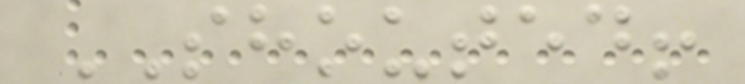SHOUTED!
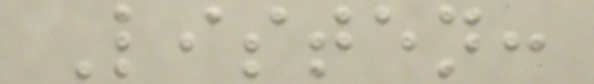Listen:
